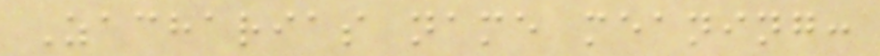Zacharias name meaning:
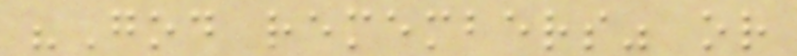"God remembers" or
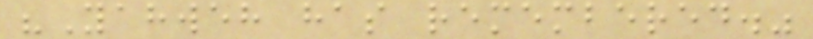"Yahweh has remembered."
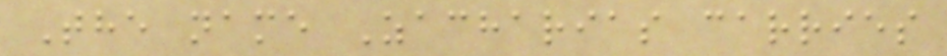The name Zacharias carries
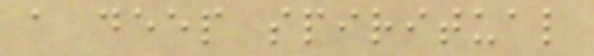a deep spiritual
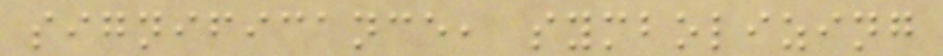significance, symbolizing
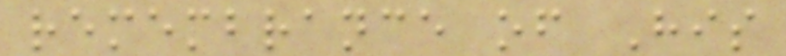remembrance of His
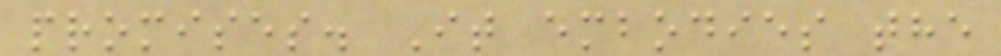promises. It embodies the
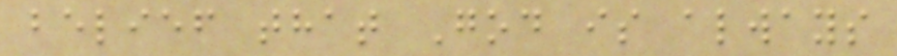belief that God is always
